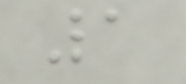1
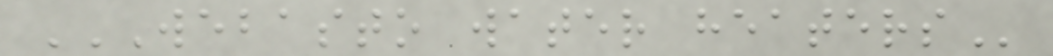WEBASTO WATER HEATERS
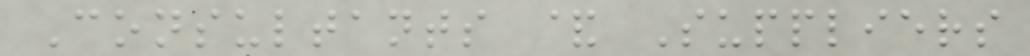Consultants & Suppliers
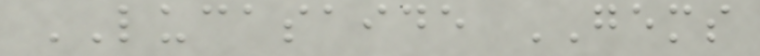LUCASAIDE GEMS
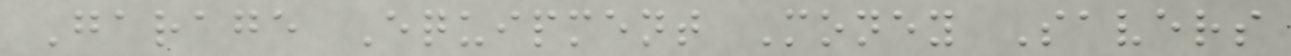Garage Equipment Money Savers
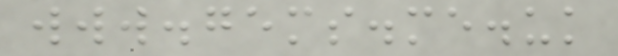www.gems.me.uk
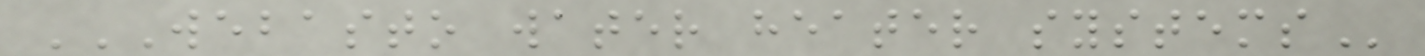WEBASTO WATER HEATER SYSTEMS
